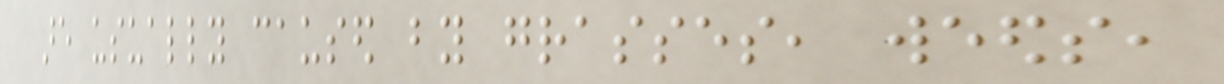are usually caused by grasses, weeds,
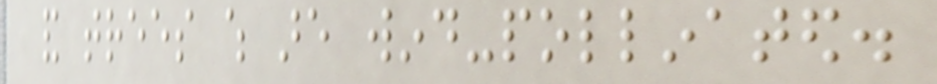and trees which are wind-pollinated.
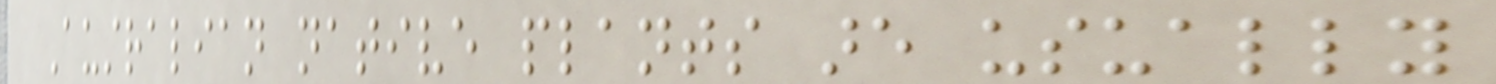Australian native plants are usually
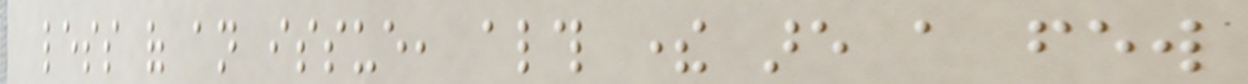less of an issue, although there are a few
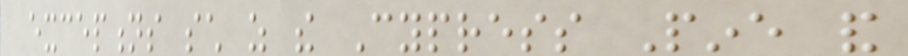exceptions such as the Cypress Pine and
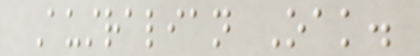Australian Oak.
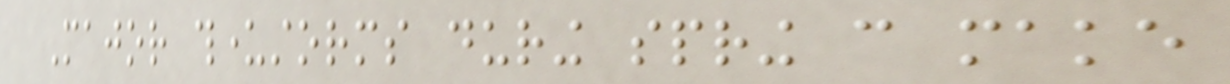Major thunderstorms during spring can make
